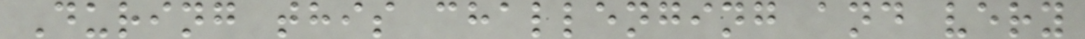During this challenging and very
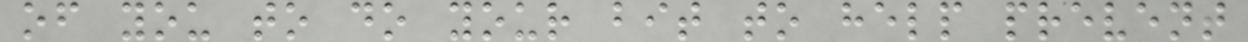of you to do your bit to help prevent
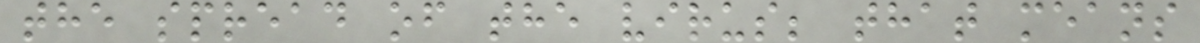the spread of the virus; that means
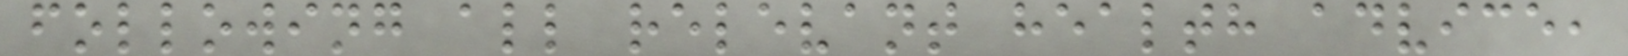following all relevant health advice,
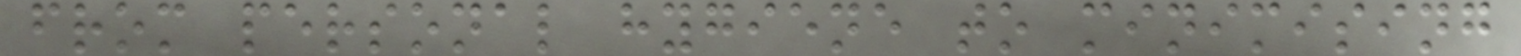from personal hygiene to minimising
